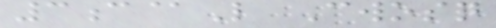3c@L Cwosq
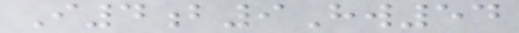I4b9Hw54
